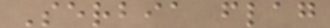Serbia flag
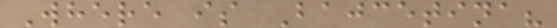Where is Bajcetina?
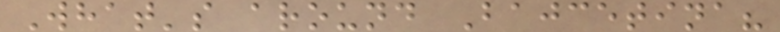What's around Bajcetina?
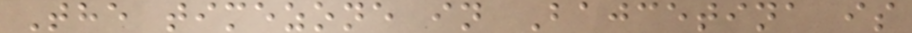The timezone in Bajcetina is
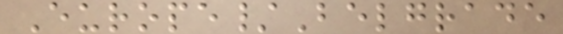Europe/Belgrade
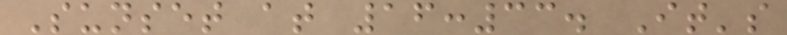Sunset at 16:33. It's
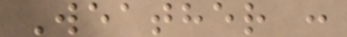Weather :
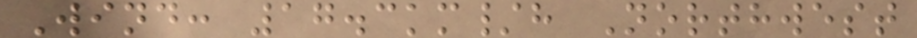Wind: 17.3km/h Northwest
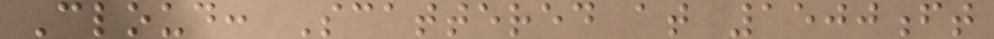Cloud: Scattered at 1500ft
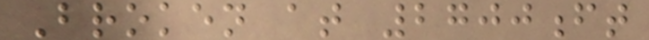Broken at 2700ft
